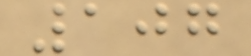107
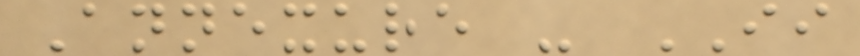Annexure - II
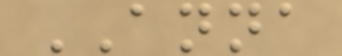ANNA
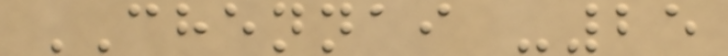CHENNAI -25
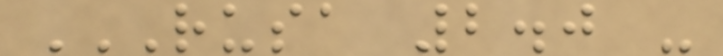RUSA 2.0 -
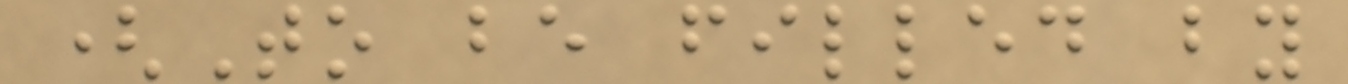(To be filled by
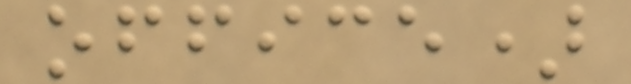office)
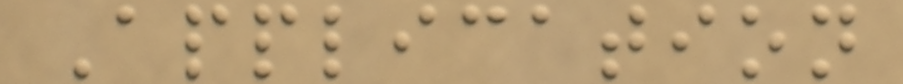Application
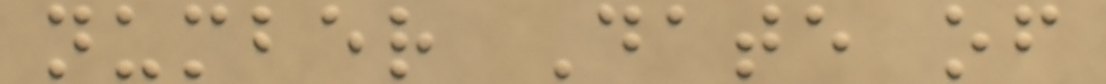number Date of
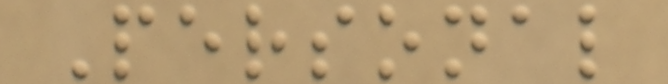Personal
